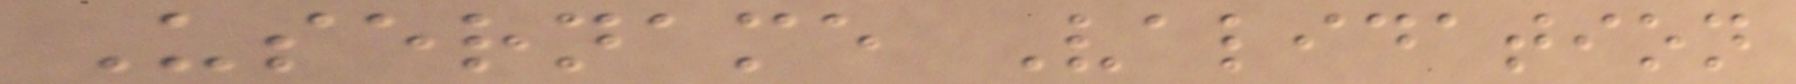Username Validation
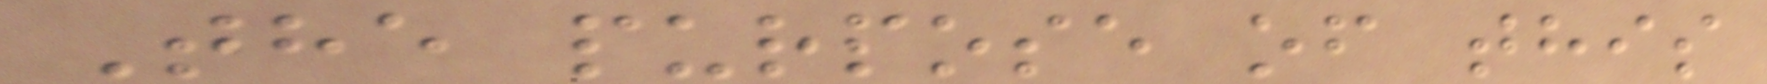The purpose of this
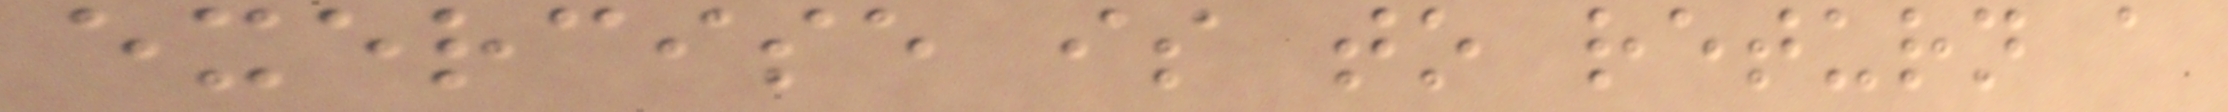exercise is to return a
